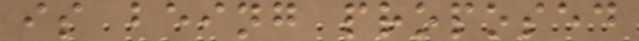is being proposed
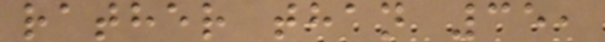rather than 35,
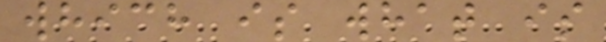which is what is
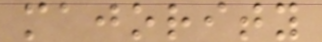majority
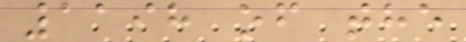1198 of the
